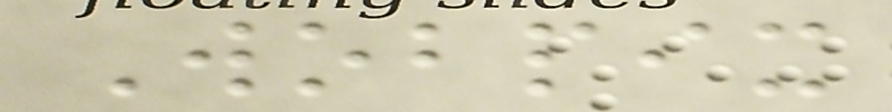Wobpix
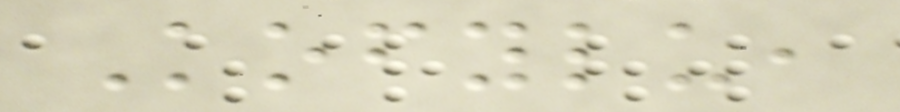Kofylu,
